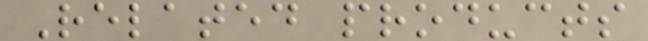Related products
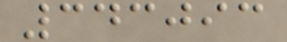343093
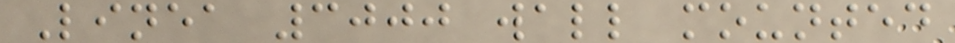Linea 3000 wall mounted
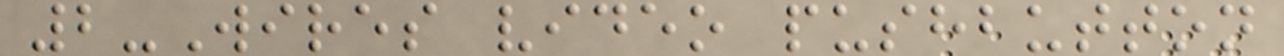2-Wires video pushbutton
